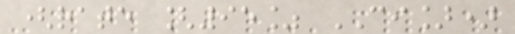(rate [95% CI])
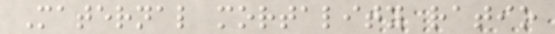Maternal mortality ratio
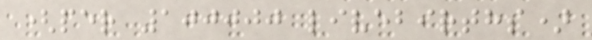(per 100000 livebirths)
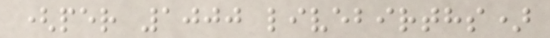(per 1000 livebirths)
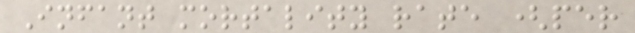Infant mortality rate (per
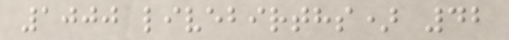1000 livebirths) 42
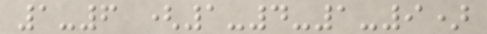1-6 (1-4-1-9)
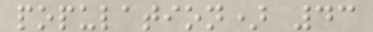population) 43
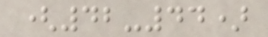(42-44)
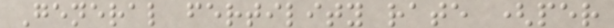General fertility rate (per
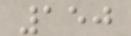150
